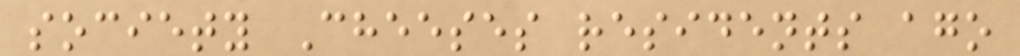society Cheeses residents ago
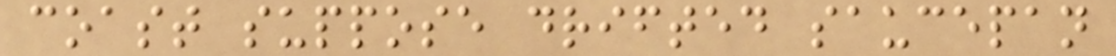coast suppose drifted saucepan
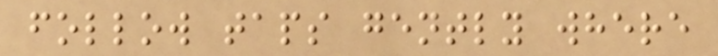follow taps gently where
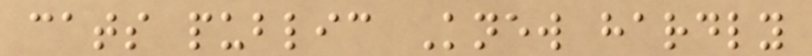cats public Knew hardly
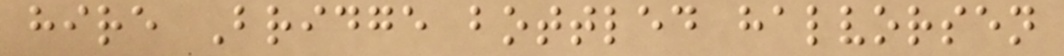hire Bridge bottled halvorsen
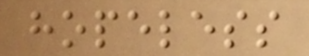hopeless
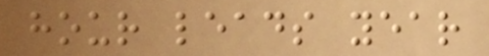hour leads year
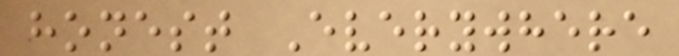honest Everywhere
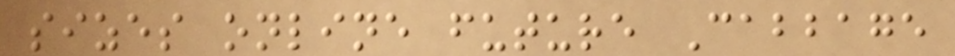sizes online future Cabbage
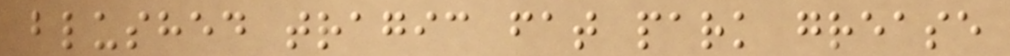blushed tragic fat park grease
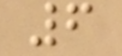6
